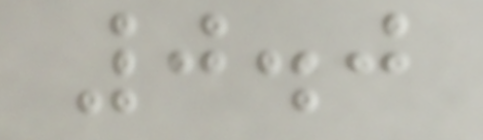0.0
